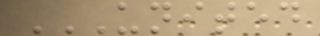UNITED
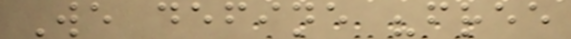We define "free
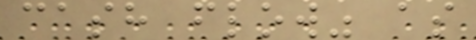cash flow" as
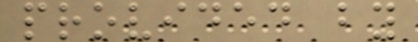provided by
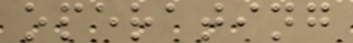operating
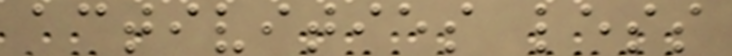activities less
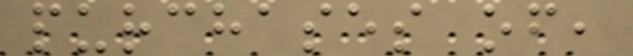purchases of,
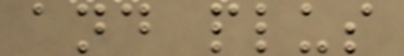and plus
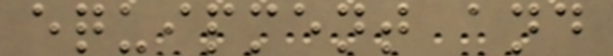equipment and
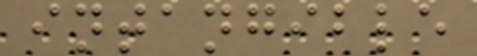intangible
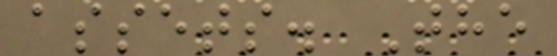assets. The
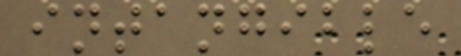intangible
